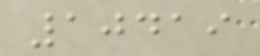10419
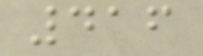416
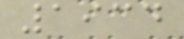1934
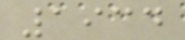1934
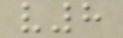v8
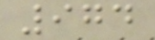974
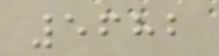5682
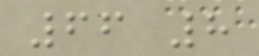66 8
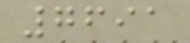7691
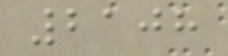2108
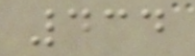434
